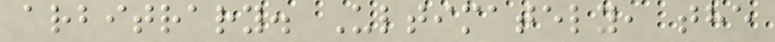arbitrary. Ultimately, the
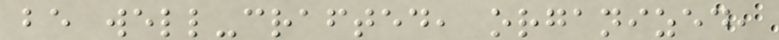be well-crafted, organized,
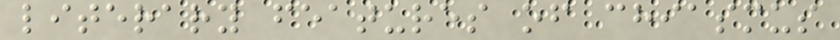literary features of chiasmus
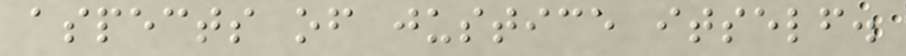aspects of justice itself.
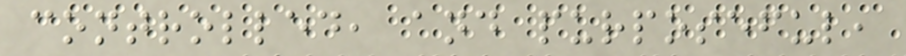controlled, and purposeful,
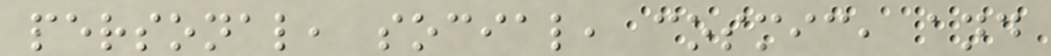personal, social, cosmic, and
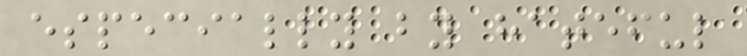especially by hateful
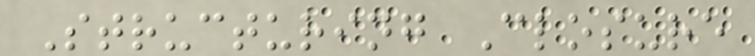Structuring Closure
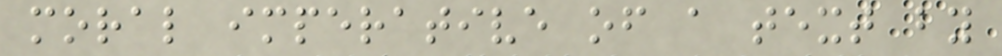moral imperative of a text by
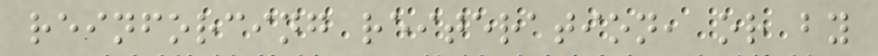reinforcing reiteration, or by
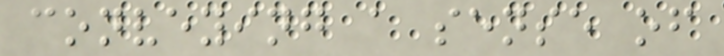conveying a sense of
